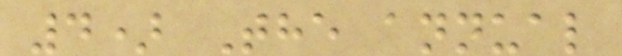4) The annual
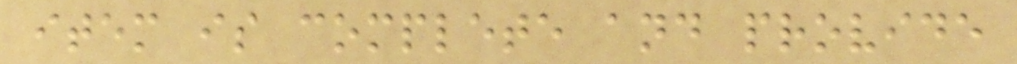item is complete and provide
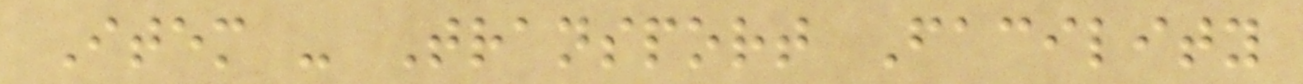Item - Transport Facility
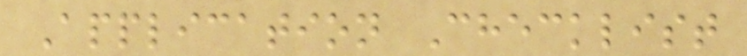Application Checklist
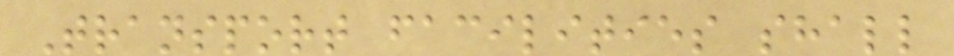Transport facilities shall
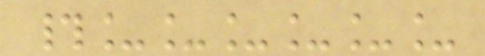#______
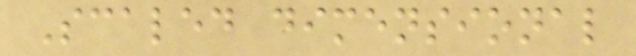Scaled dimensional
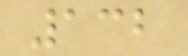132
